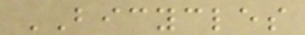BICYCLES
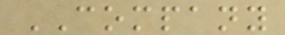COMPANY
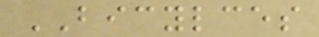BICYLCES
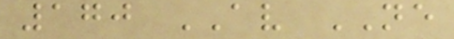170 AV NE
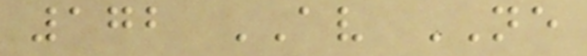172 AV NE
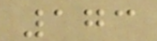173
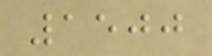1500
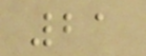21
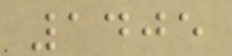1405
